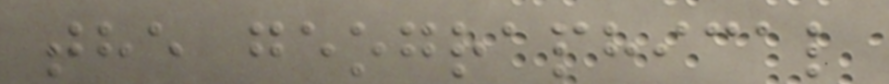the geographical
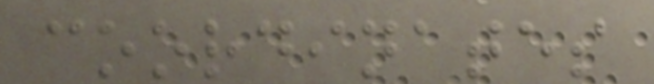coordinates
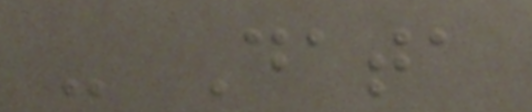- Data
